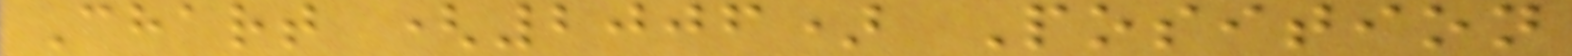Chart (2006) Position
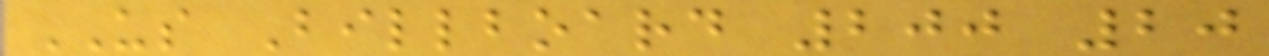US Billboard 200 20
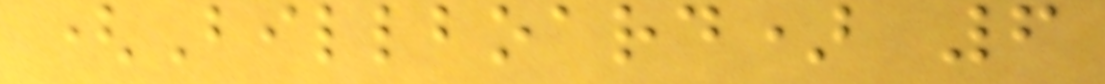(Billboard) 6
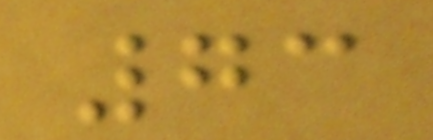73
